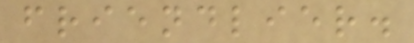friendlier.
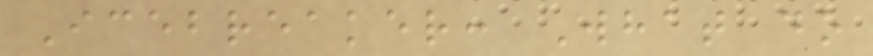Icebreaker: What do
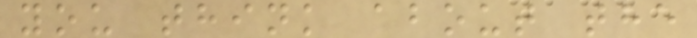you think about the
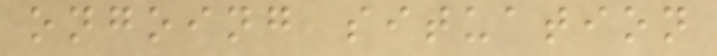ongoing situation
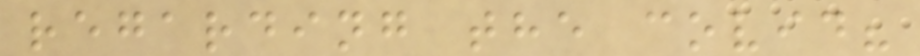regarding the covid?
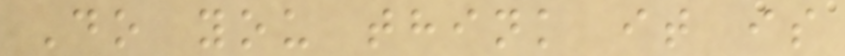Do you think it is
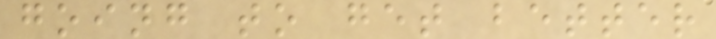going to get better
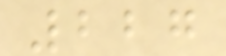227
